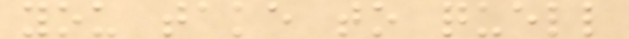you take to quell
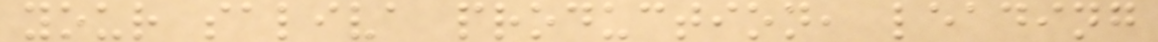your saliva production, leading
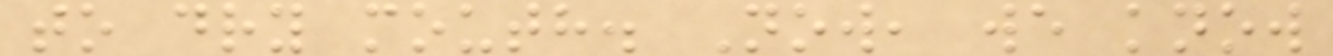to dry mouth. Now, we know
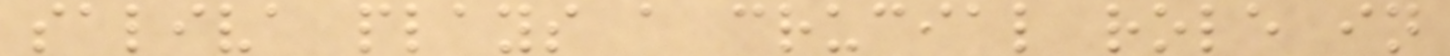saliva plays a crucial role in
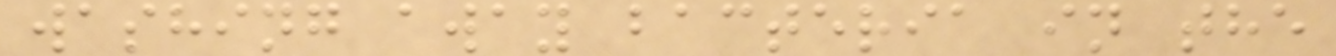washing away bacteria in the
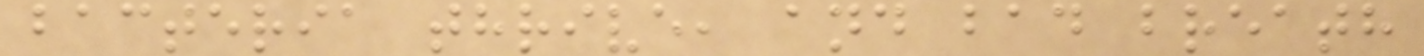bacteria thrive, and bad breath
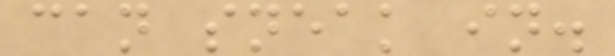can sneak in.
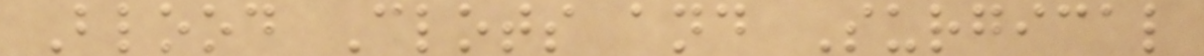Blood Clots and Surgical
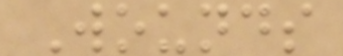Wounds
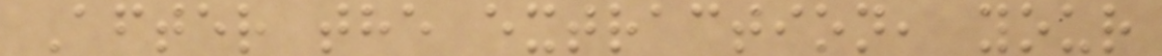After the extraction, your
